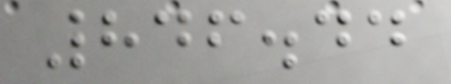846.44
